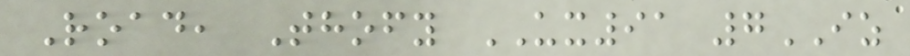Road, Thofy UX91 7IZ
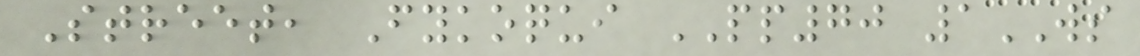Street, Fykoqui PP70 1WS
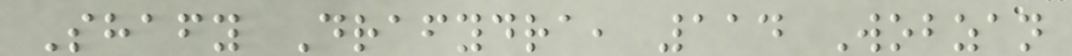Shafy Drafydra, 114 Wobzan
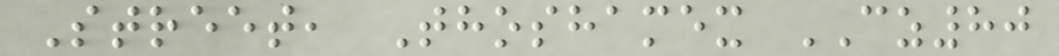Street, Thoshamex CZ80
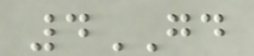4GD
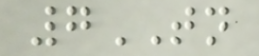7TN
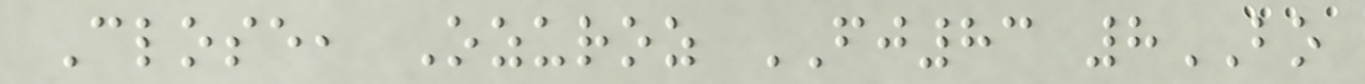Close, Ozuroz FJ83 8BO
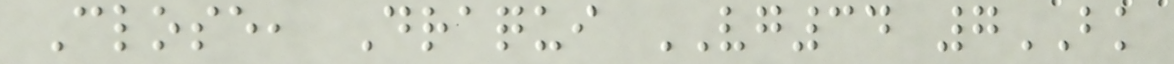Close, Draqui VG34 7BK
